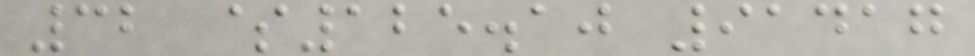32 $125.10 91417
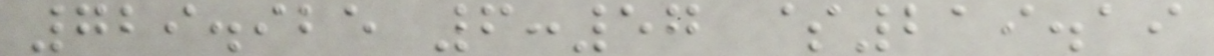729.925 6:57 $219.19
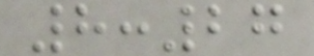8:27
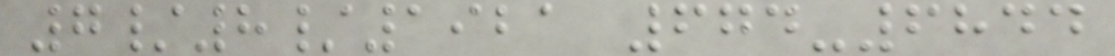7/8/1921 674-6844
